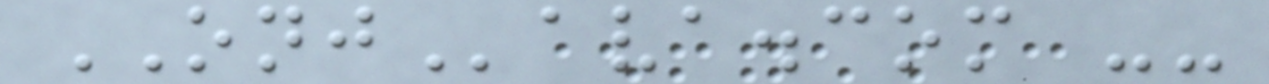ONJava.com --
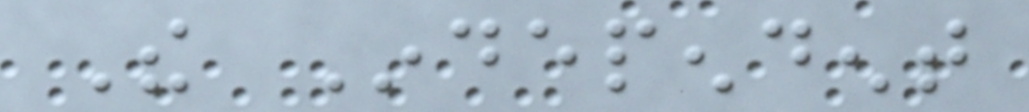The Independent
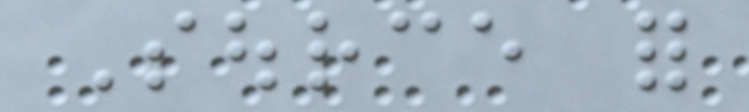Source for
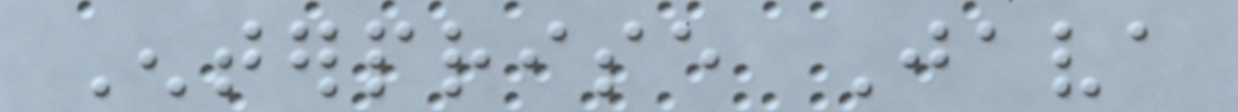Enterprise Java
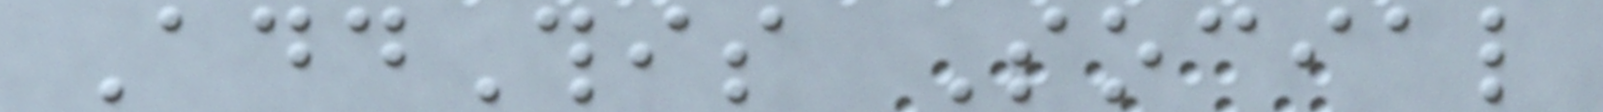AddThis Social
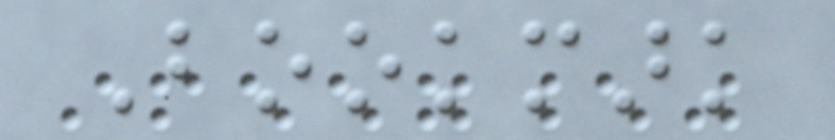Bookmark
